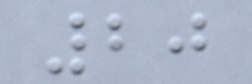20
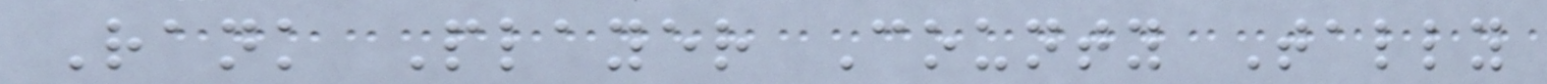Rank Player County Tally
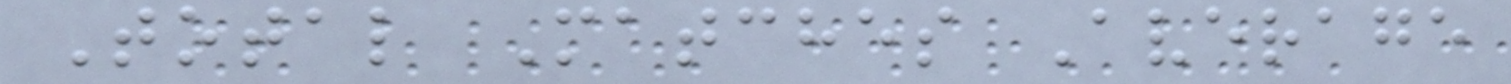Total Matches Average
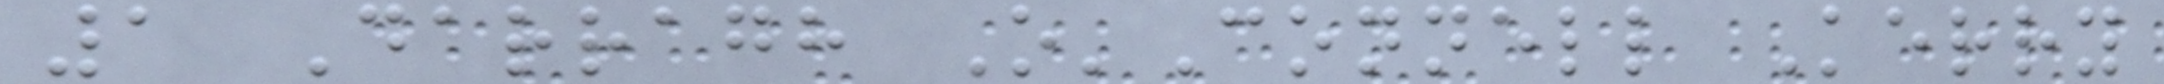1 Darragh O'Connell Kerry
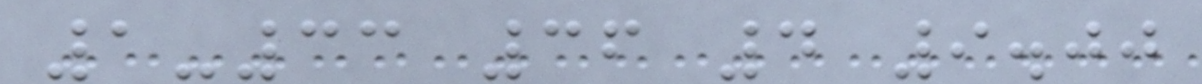1-33 36 4 9.00
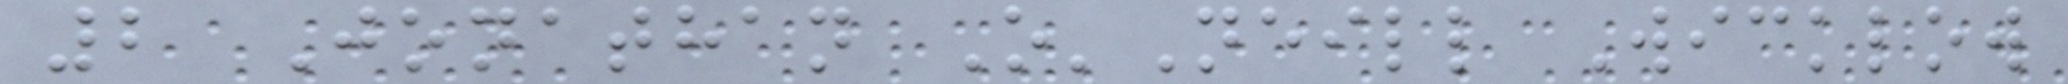2 Jonathan O'Neill Wicklow
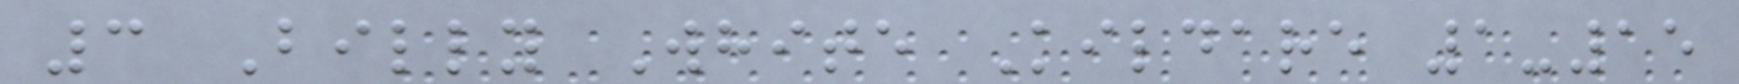3 Billy White Kildare 1-15
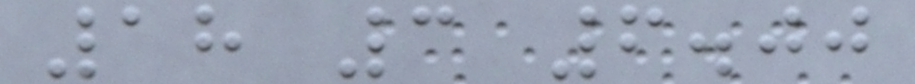18 3 6.00
